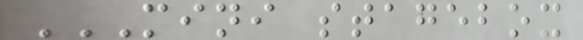MINI STAGEBOX
